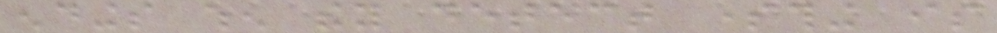endings when they detect something is
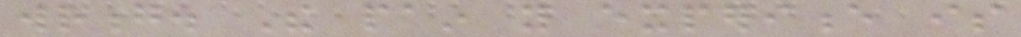wrong. The pain you experience is
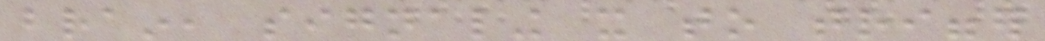brain, signaling it to trigger
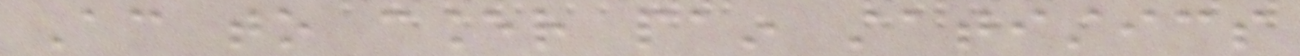According to cancer pain statistics
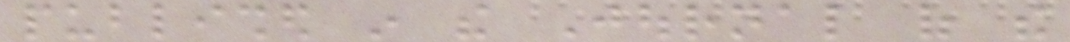published in the Journal of the
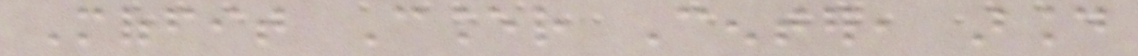Moffit Cancer Center, around
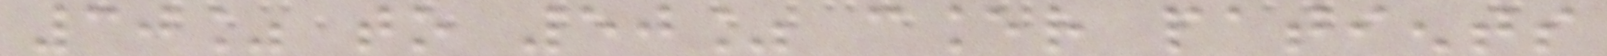30% to 50% cancer patients
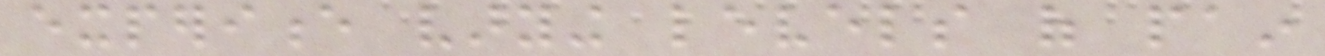experience varying levels of pain
